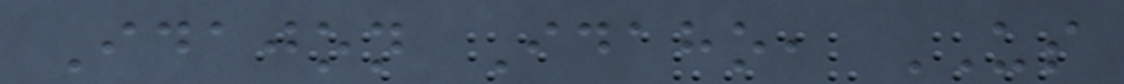Idajon Idaho, US
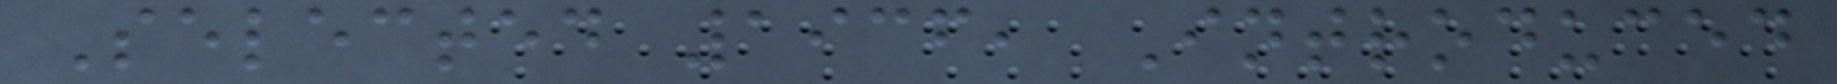Selected 1936, Introduced
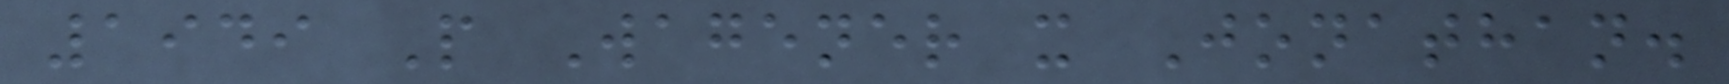1949 P Wagener x Jonathan.
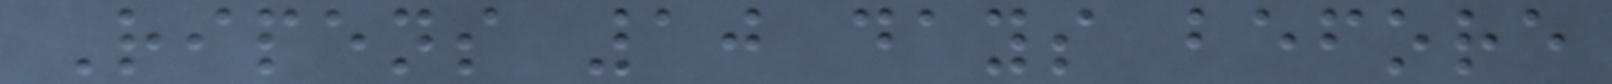Ripens 10 days before
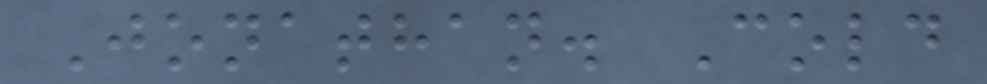Jonathan. Cold
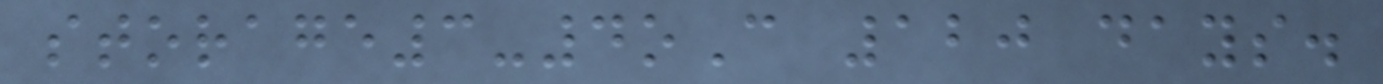storage3-4oC 120 days.
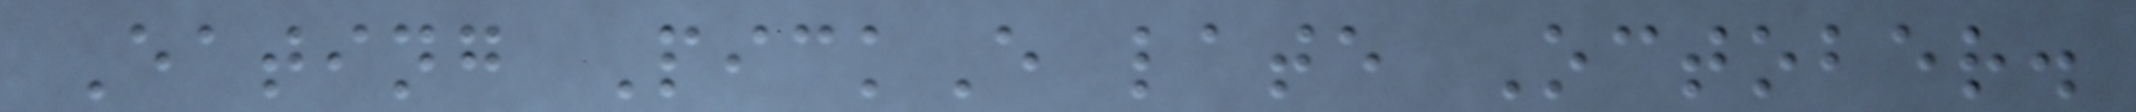Eating PickE late October.
